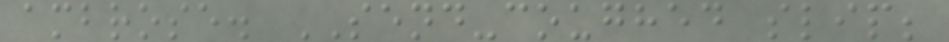ambrose. SEND-coughed slip;
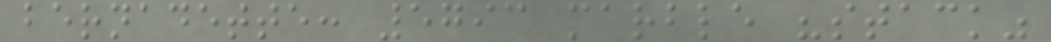bernadette: 5793 marble "stack"
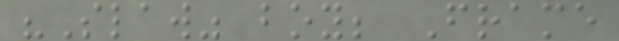"Slaw" boy; Frame
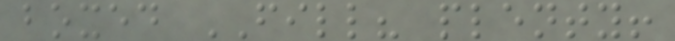boxed FILL? plenty!
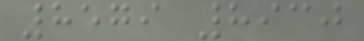8579 8930
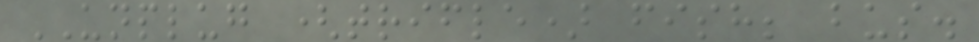UNPLUG (trifle) fish; bus.
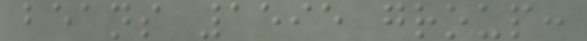beans 1595 group:
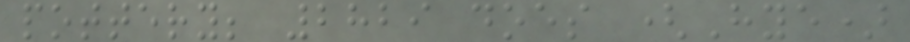pottery; 2829 does (Hye)
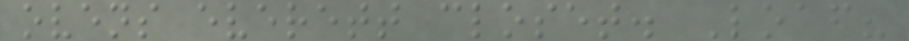ovens everett closet. Loaf?
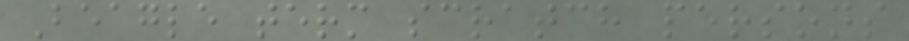Beagle term scratch persons
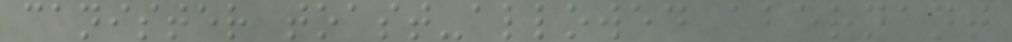canister toast-allowed abernant
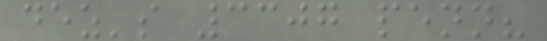dez's 3307 penn?
